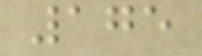175
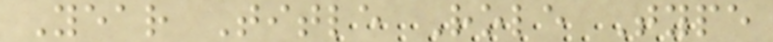Year Title Role Type
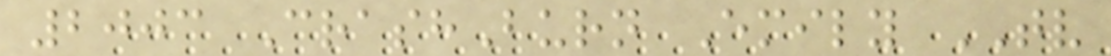2003 CrashBurn Emily TV
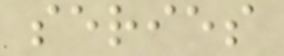series
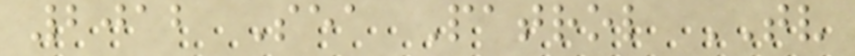2012 Sea Patrol TV
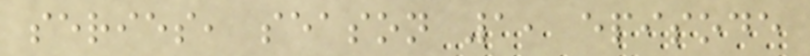series, season 1, episode
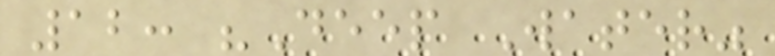12: "Deep Water"
